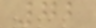72
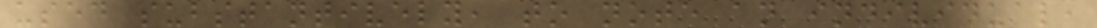used substantively, to note an individual,
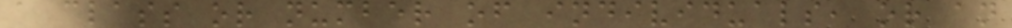a class or number of individuals, or an
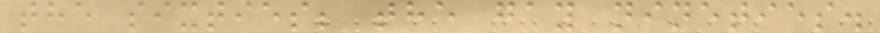the sixties; the gay nineties.
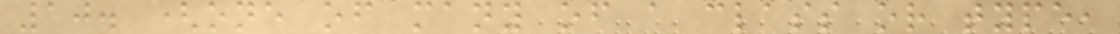10. (one of many of a class or type,
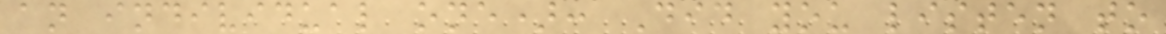an individual one): Did you listen to
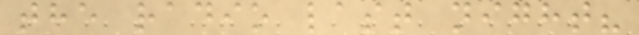the radio last night?
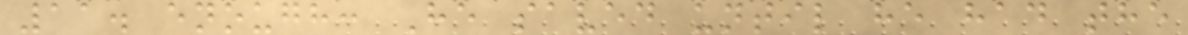11. enough: He saved until he had the
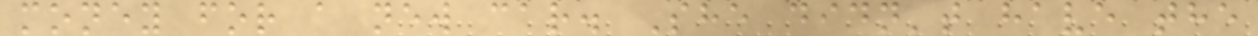money for a new car. She didn't have the
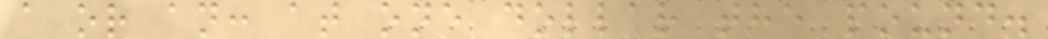a or an: at one dollar the pound.
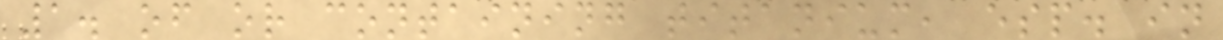1. of or containing titanium, esp. in
